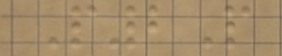P2P
